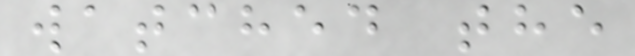watched the
